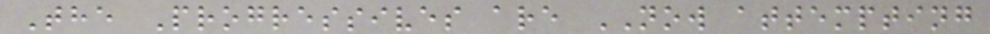The Progressives are NOW attempting
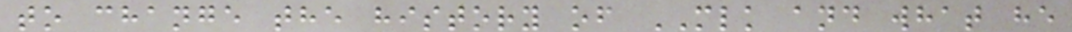to change the history of MLK and what he
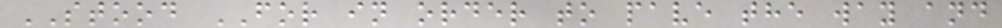STOOD FOR in order to pave the way and
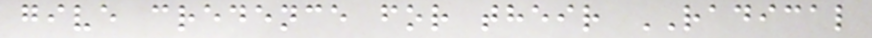give credence for their RADICAL
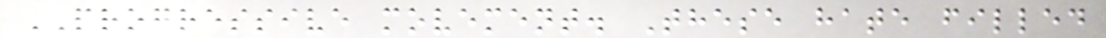PROGRESSIVE movement. These hate filled
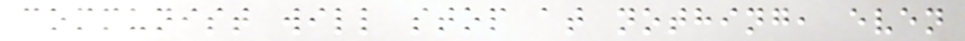communist will stop at nothing, even
